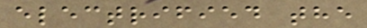electrified the
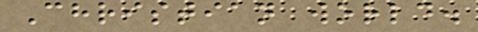Christian world.
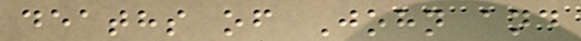deaths of John and
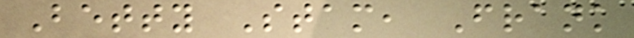Betty Stam, Frank
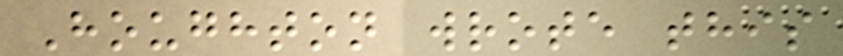Houghton wrote this
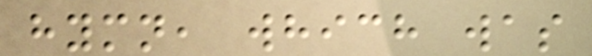hymn, which was
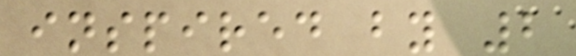inspired by 2
